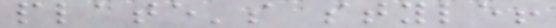plate's style!
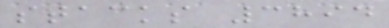stacks 3894
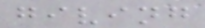giving
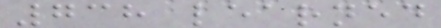738 learned
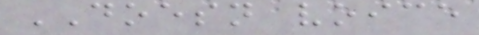DOESN voice
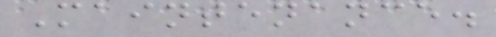Maintenance.
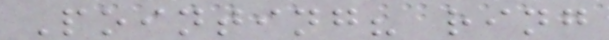Pointing? ring
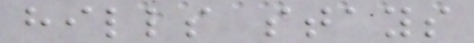hills stays
